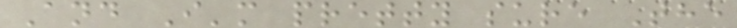And I'm pretty sure The
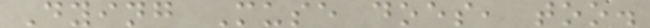Dying Muse does, too.
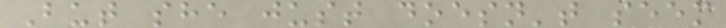But she just doesn't seem
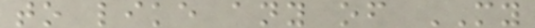to like any of MY
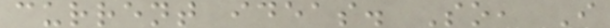current ideas. So, I
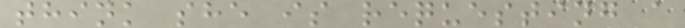think she is requesting a
